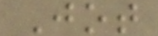Jot
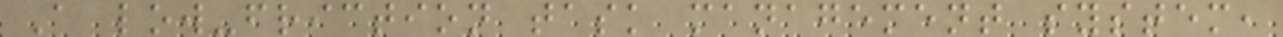A low-friction task management system,
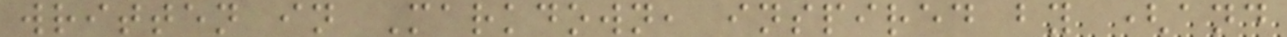written in Markdown, inspired by (and
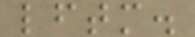lftm.
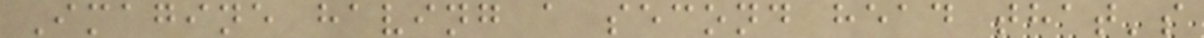Imagine having a second head that's
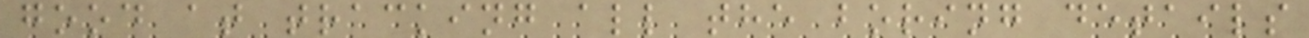good at tracking all the boring details
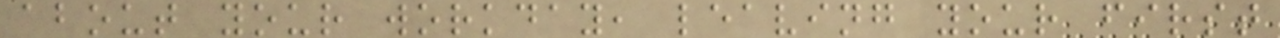about your workday, leaving your first
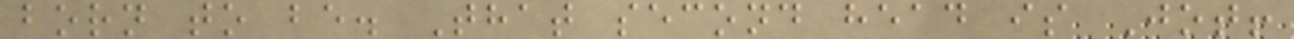born to be. That second head is Jot!
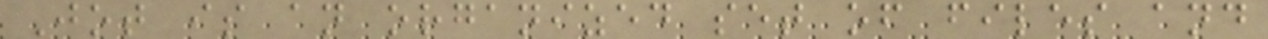Jot is an organized set of files and
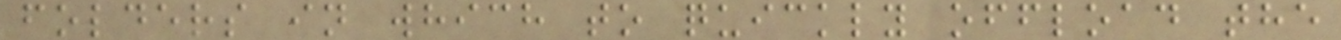folders in which to quickly offload the
